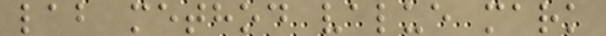lab method value mark
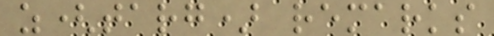z(targ) remarks
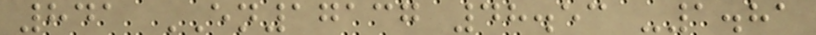841 EN17137 48.53 -1.81
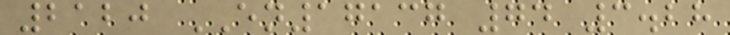2120 EN17137 74 3.28
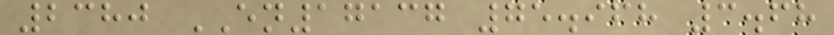2380 EN17137 75.968 3.68
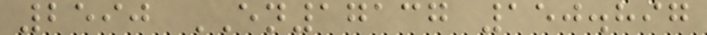2590 EN17137 150.897
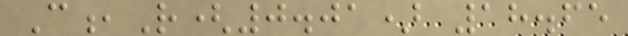C,R(0.01) 18.65
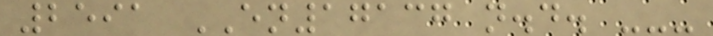2591 EN17137 n.d. ---
